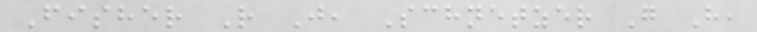Fisher R J, Schnetzer G H,
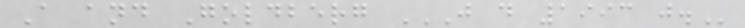A and Goldberg J D 1993 J.
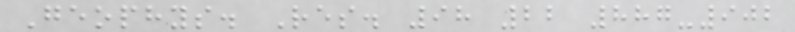Geophys. Res. 98 22 887-902
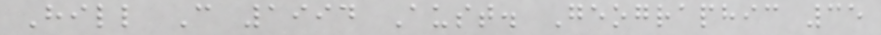Hill C 1994 Aust. Geographic 35
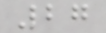27
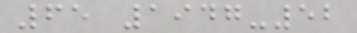65 1947-52
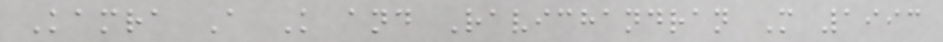Kamra A K and Ravichandran M 1993
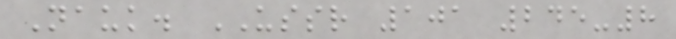Nauk. USSR 101 245-8
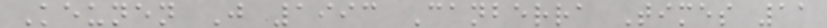Keunen J 1993 Canberra Times 11
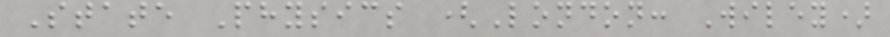State Physics (London: Wiley)
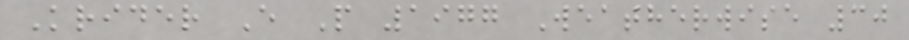Krider E P 1977 Weatherwise 30
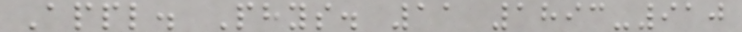Appl. Phys. 11 1893-910
